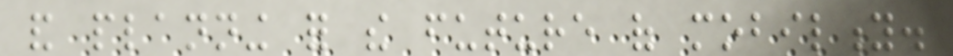and planning for the future of mobility.
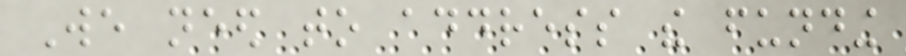We need to address the funding
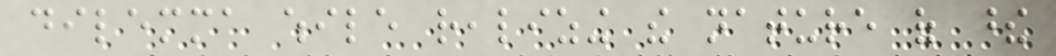dilemma while realizing the nature of these
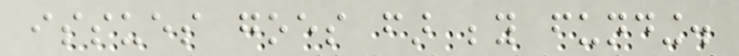issues goes far beyond funding.
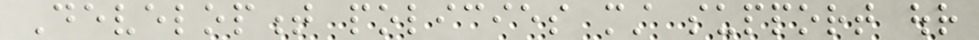Development policies must support our
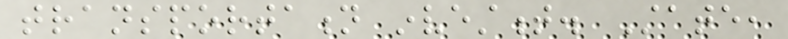transportation investment. State,
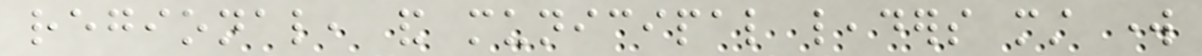regional, and municipal leaders must work
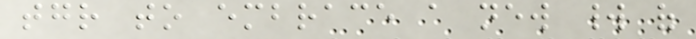together to embrace a new world of
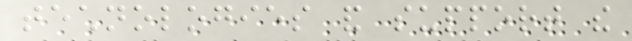technologies and support the
